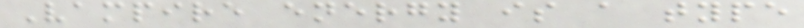Vampire energy is a type
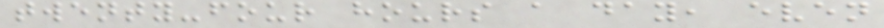twenty-four hours a day, even
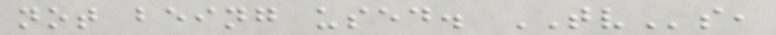not being used. TVs,
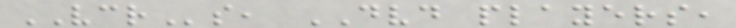VCRs, DVD players,
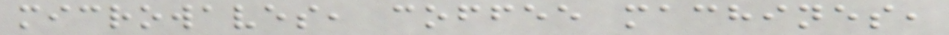microwaves, coffee machines,
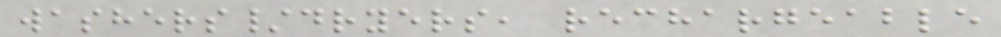washers/dryers, rechargeable
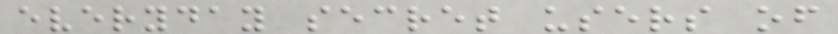everyday secret users of
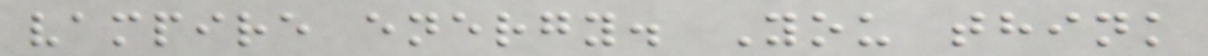vampire energy. You think
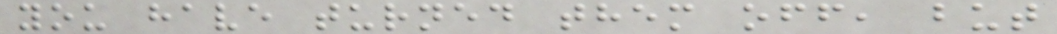you have turned them off, but
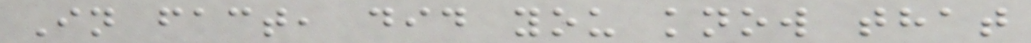In fact, did you know that
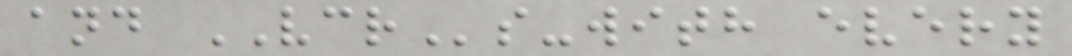and VCRs-with every
